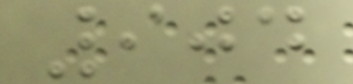904
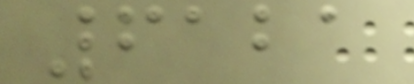6121
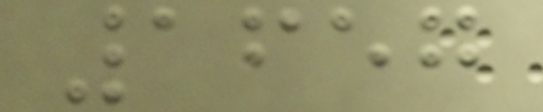1657
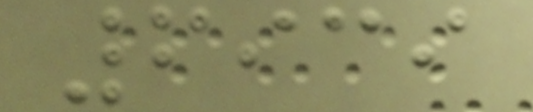6939
